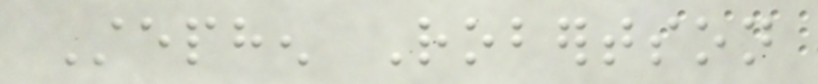Stephen Robertson
